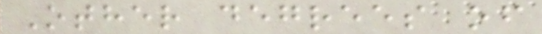Other degrees of
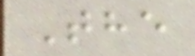The
